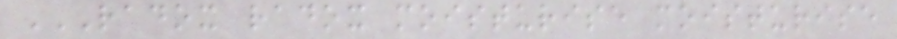RADOX RADOX MOISTURISE MOISTURISE
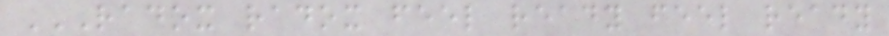RADOX RADOX FEEL READY FEEL READY
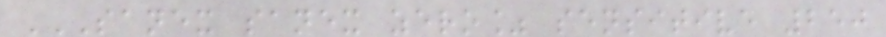SANEX SANEX ZERO% SENSITIVE 250
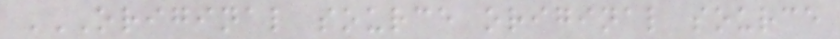ORIGINAL SOURCE ORIGINAL SOURCE
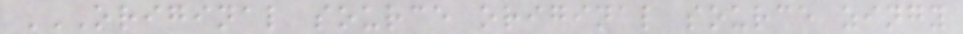ORIGINAL SOURCE ORIGINAL SOURCE ZINGY
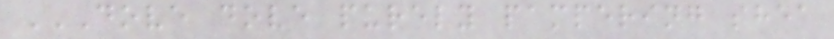DOVE DOVE PURELY PAMPERING SHEA
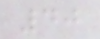40
